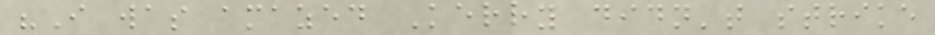"I was amazed Kerry didn't strike
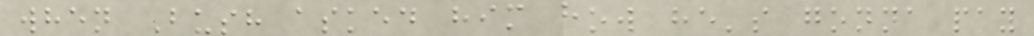when Bush asked him how he's gonna pay
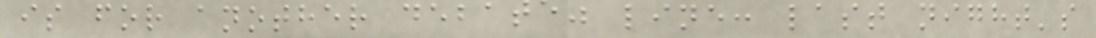is for another debate" line: last night's
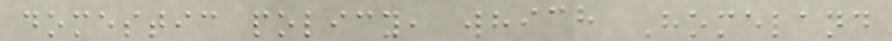domestic policy, which Homeland
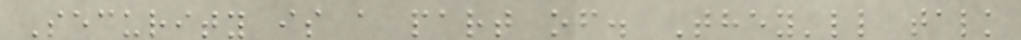Security is a part of. They'll talk
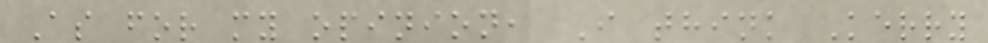As for my opinion, I think Kerry
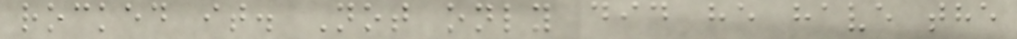rocked it. Not only did he have the
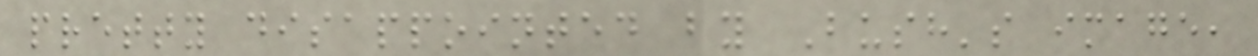pretty disappointed by Bush's image,
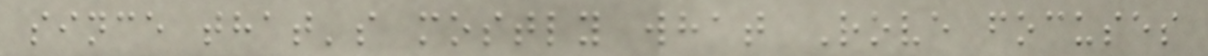since that's mostly what Rove focuses
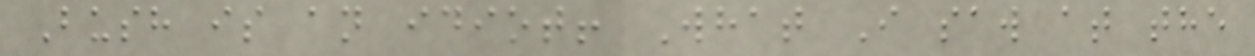Bush is an idiot! What I saw at the
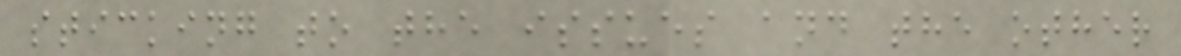sticking to the issues and the other
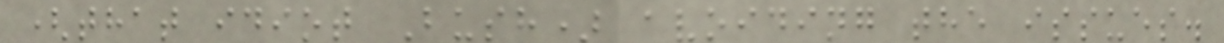(that idiot Bush) avoiding the issues.
